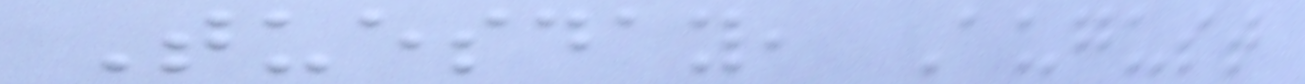Tuesday, August
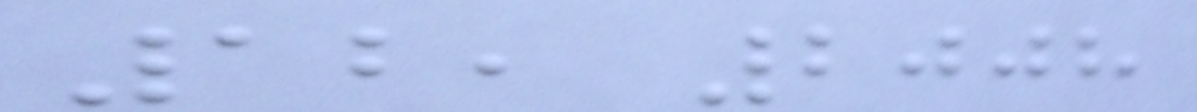12, 2008
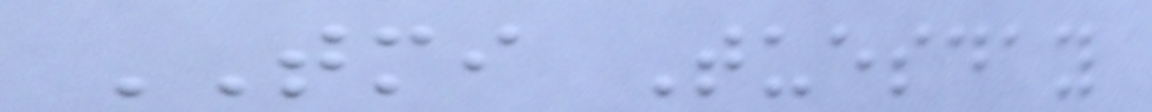TMI Tuesday
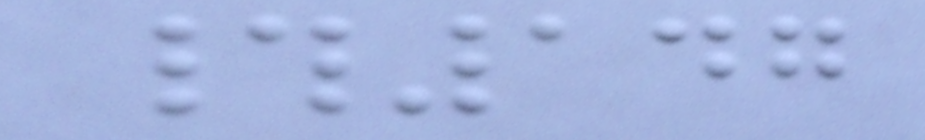#147
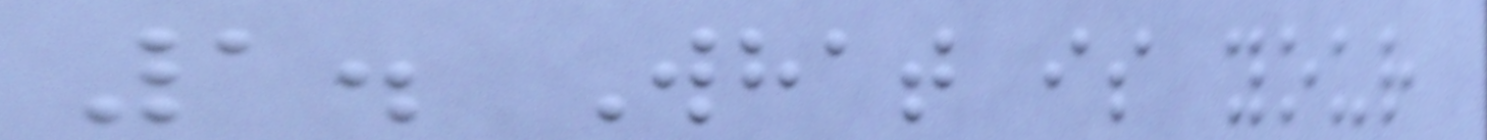1. What is your
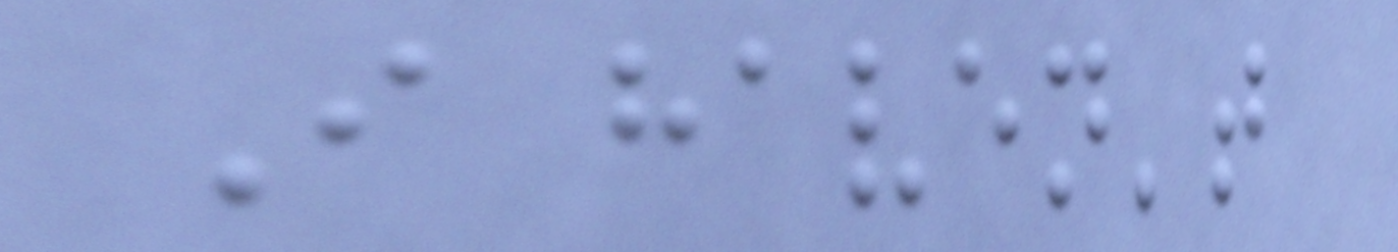I haven't
